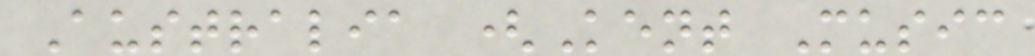Australia (Kent Music
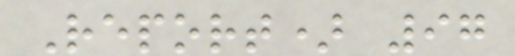Report) 97
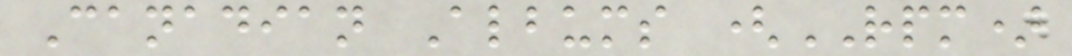Canadian Albums (RPM)
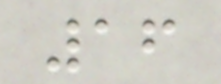16
